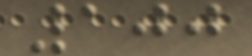100
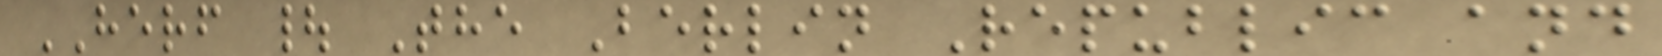HERF | The Berlin Republic and
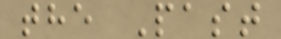the Past
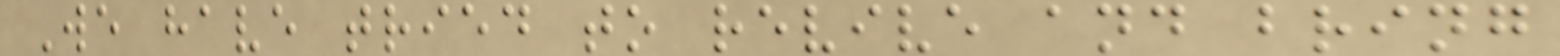We have tried to revive and bring
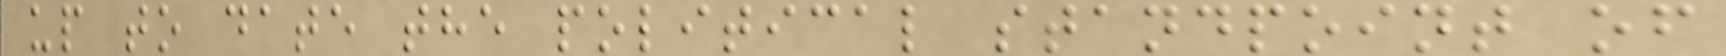up to date the political standpoint of
